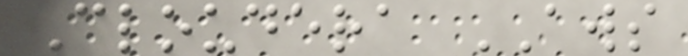Cloudera AWS
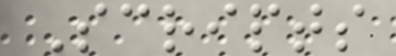Scripts
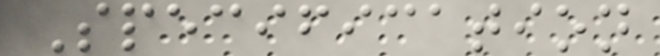Specification
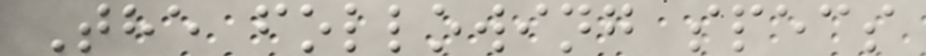The following specs
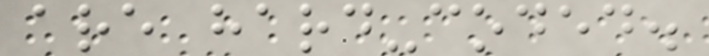are hard-coded.
